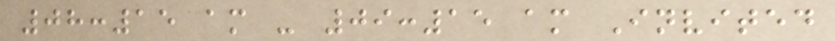08:15 am - 09:15 am Invited
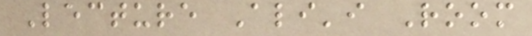Lecture Ali'i Room
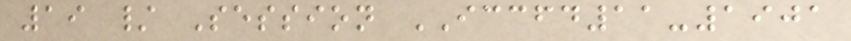19 / Session ICCFD11-1901
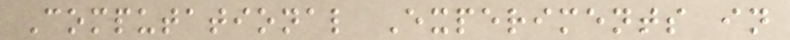Computational Experiments in
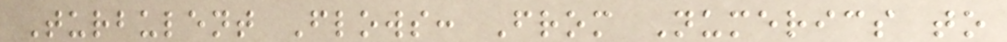Turbulent Flows: From Numerics to
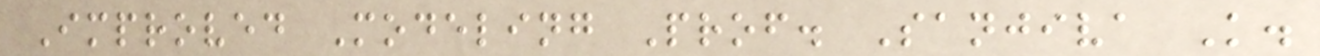Improved Modeling Prof. Sanjiva K.
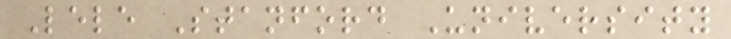Lele Stanford University
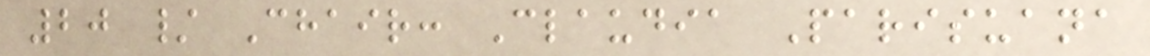20 / Chair: Claudia Parisuana
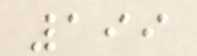199
